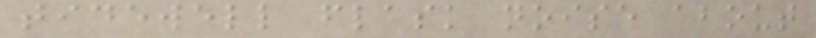tidewell flask noise about
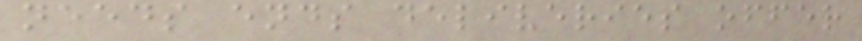needs ends deliveries offer
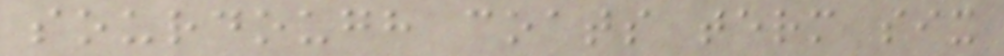sourdough coats term six
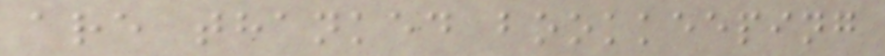are thanked bookkeeping
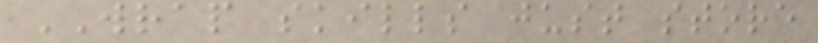WRAP skills just store
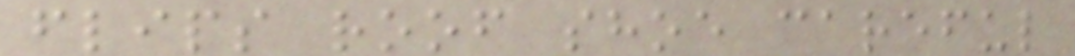flips roof shoe careful
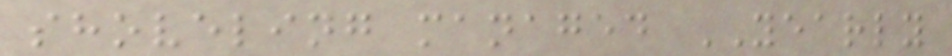shoveling managed YEARLY
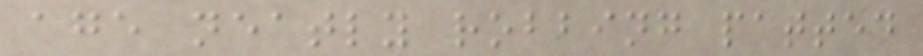age neatly robbing patted
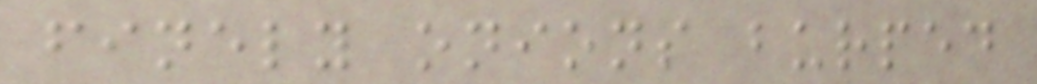finely onions burped
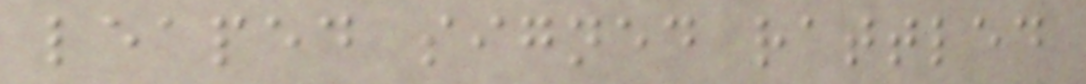leaped signed rattled
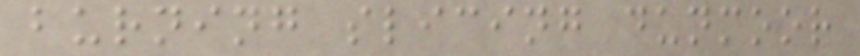burning slicing dunmoor
